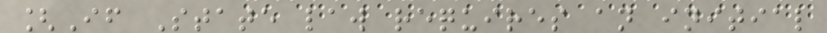[If State law requires an initial
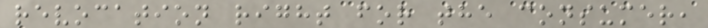revocation right for the consumer,
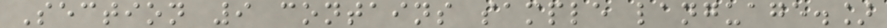Section 9 contains sample language.]
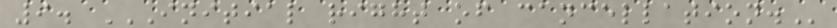9. INITIAL RIGHT OF CANCELLATION.
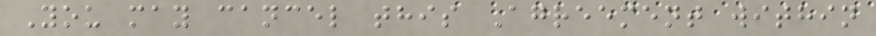You may cancel this Agreement within
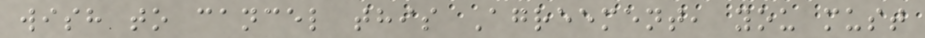wish to cancel this Agreement, you must
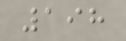198
